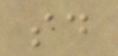sd
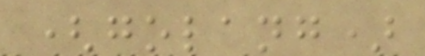(golang)
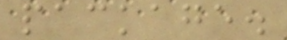package.
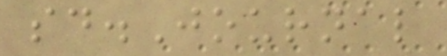sd.Journal
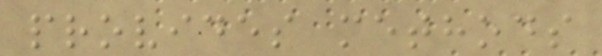provides methods
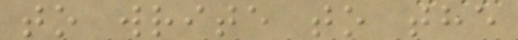to write to the
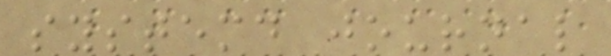systemd journal
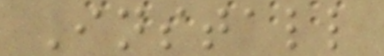Install
